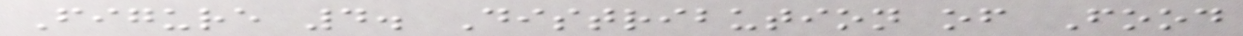Figure 4. Distribution of Food
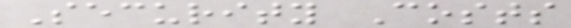Security Costs
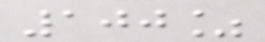100%
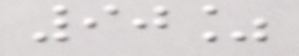90%
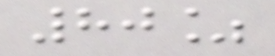80%
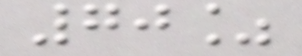70%
